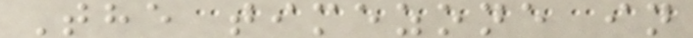The timezone in
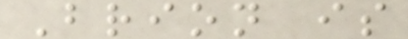Brion is
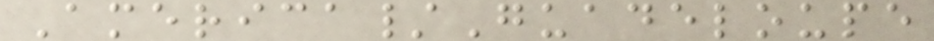America/Guadeloupe
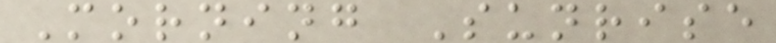Morning Sunrise
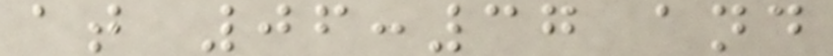at 06:37 and
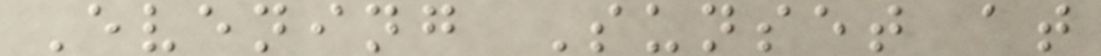Evening Sunset at
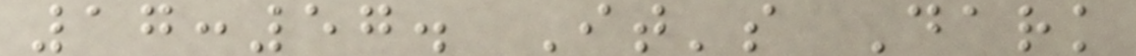17:57. It's Dark
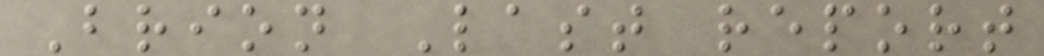Brion Last report
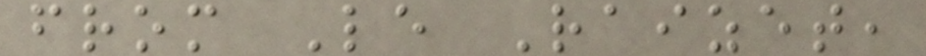from Le Raizet,
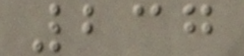237
